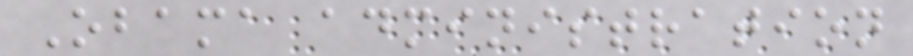Obama administration
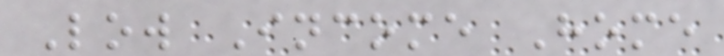Low Income Home
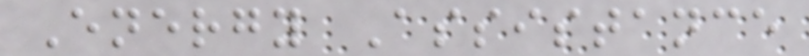Energy Assistance
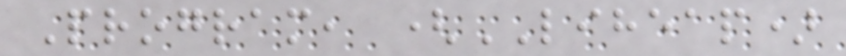Program, (LIHEAP)
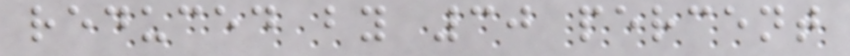reduced by 30 percent
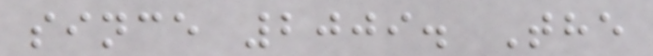since 2009. The
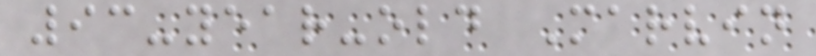93-year-old Marvin
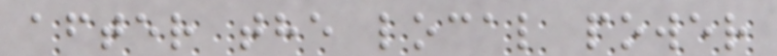after the local power
